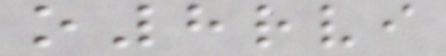o8rvi
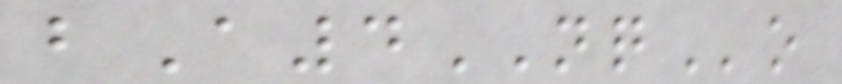bA4NQo
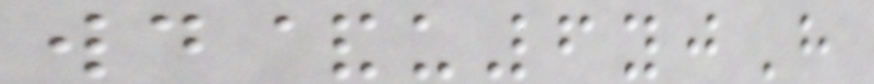wd&u6yjH
